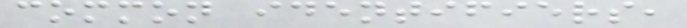common identifiers,
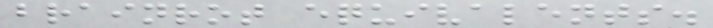brainrot equivalents.
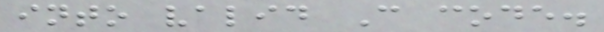into valid C code.
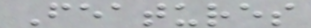Features
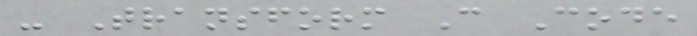- Transform C Code
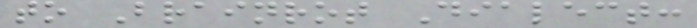to Brainrot Dialect:
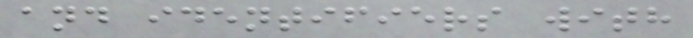and identifiers with
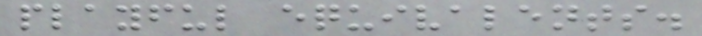playful equivalents.
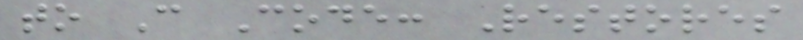to C Code: Restores
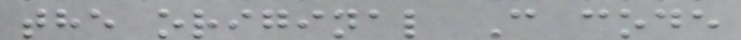the original C code
